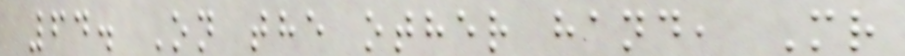64. On the other hand, Mr
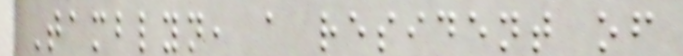Tamblyn, a resident of
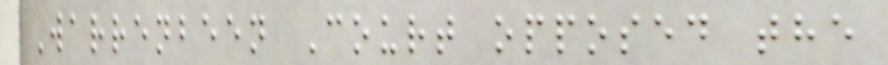Warrenbeen Court opposed the
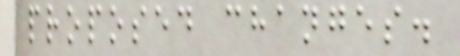proposed changes.
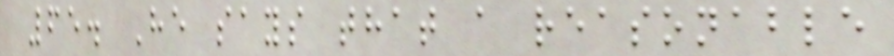65. He says that a reasonable
